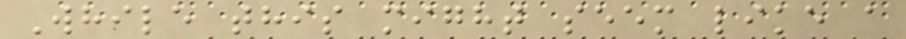While this might seem like a
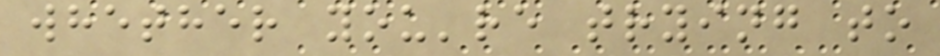whether you're trying to
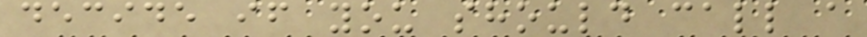decide if you should call a
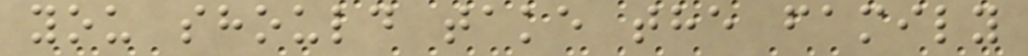you should take the family
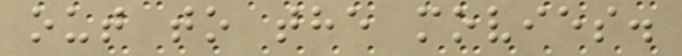out to the movies.
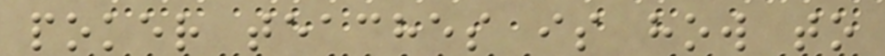poker teaches is how to
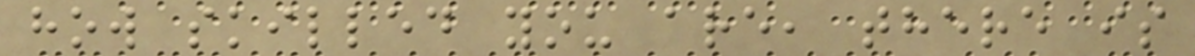how skilled you are, there is
